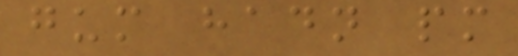gum hadn pm
